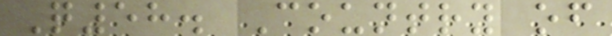Q58. Country of
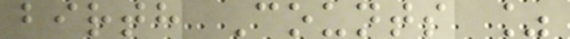birth Counts %
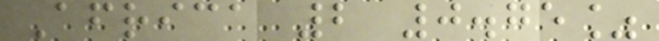Africa 2 0.75%
